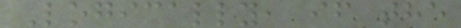Logically, if the
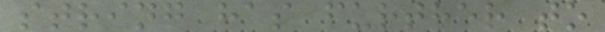string has further to
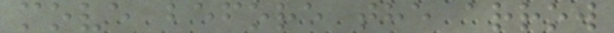move before the arrow
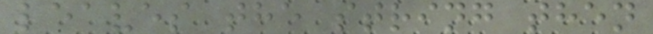leaves the string then
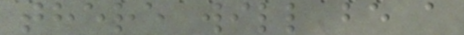there will be a
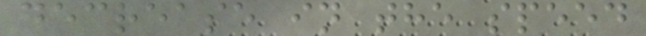decrease in the speed
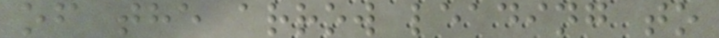of the arrow leading to
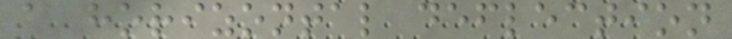a horizontal deflection
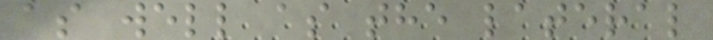as well as the lateral
